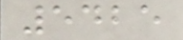5425
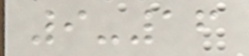9-16
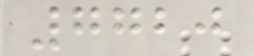7720
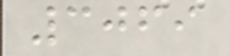3069
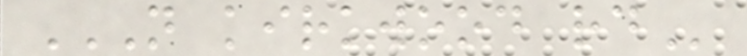N KIRKWOOD RD
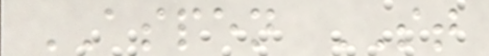ASPEN ST
